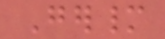Germany
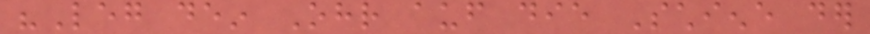"Leg dein Ohr auf die Schiene der
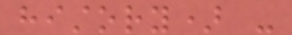history) -
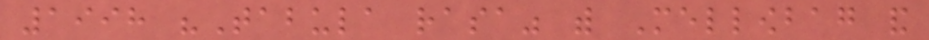1998 "Tabula rasa" with Mellowbag and
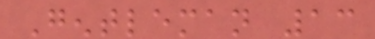Gentleman 13
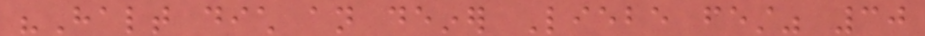"Halt dich an deiner Liebe fest" 30
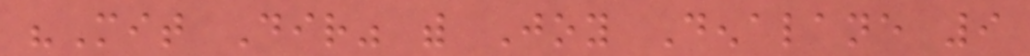"Mit Dir" with Joy Denalane 9
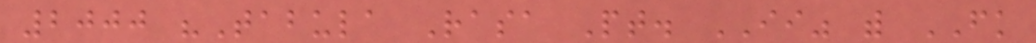2000 "Tabula Rasa Pt. II" with FK
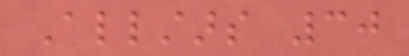Allstars 30
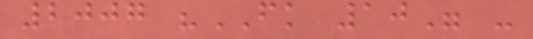2007 "FK 10" -
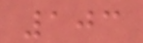103
